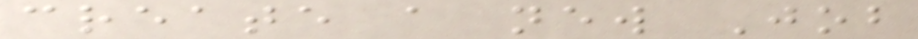create a new Job
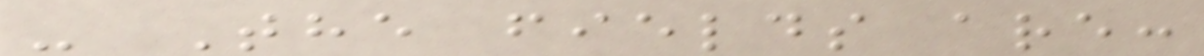- The fields are:
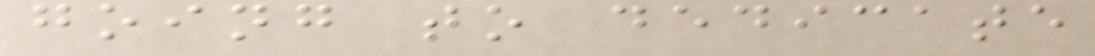going to dedicate
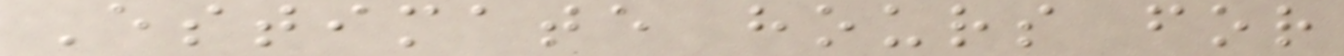Estimate hours for
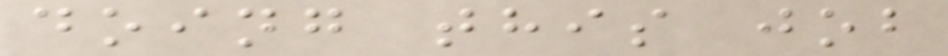doing this job
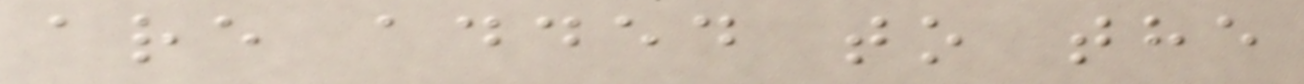are added to the
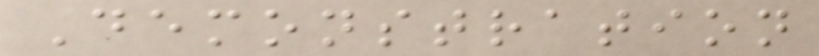Demonstration
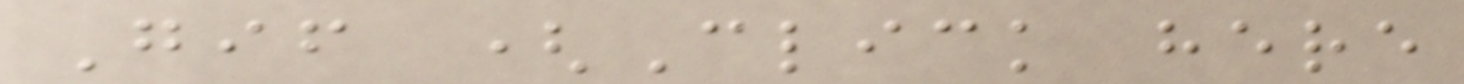Gif (Click here
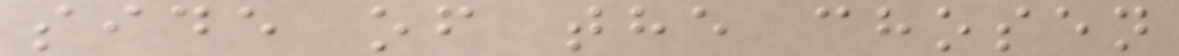side of the chosen
